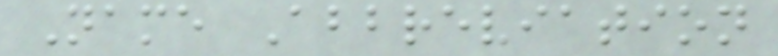Name Abbreviation
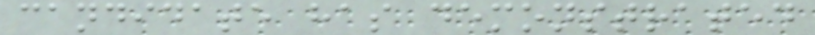candidate has demonstrated
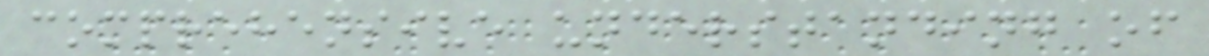comprehensive understanding of
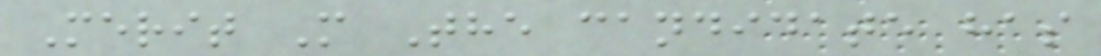Merit M The candidate has
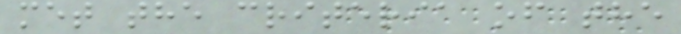met the criteria of the
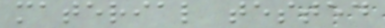material tested
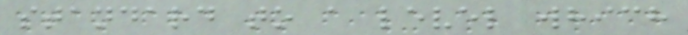standard to a level which
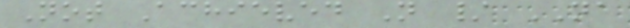Not Achieved N / NA
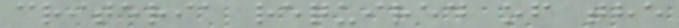criteria required of the
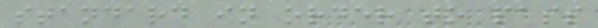standard in order to pass
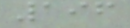196
